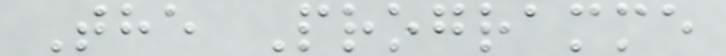The Programme
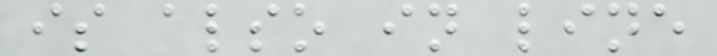is also in line
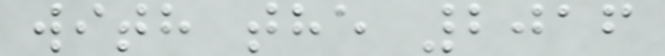with the 2016
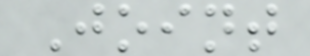Joint
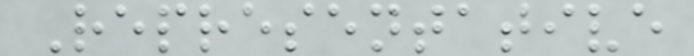Representative
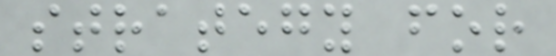strategy for
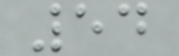54
